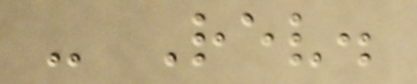- Rev.
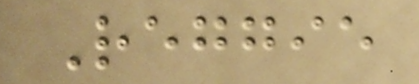Reggie
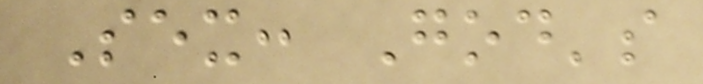Sex: God's
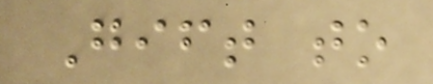Gift to
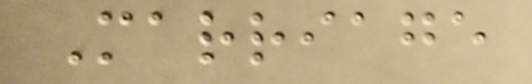Marriage
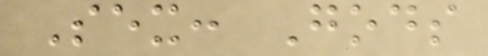Sex: Gods
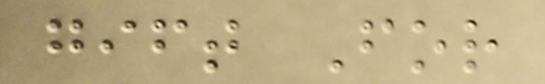gift For
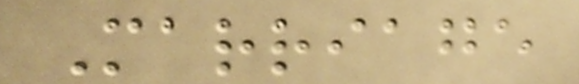Marriage
